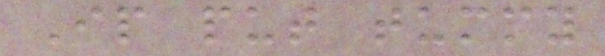Ip put tummy
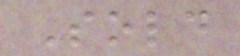Sold
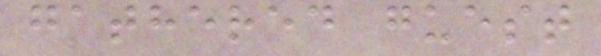gathered guest
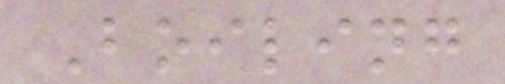Boiling
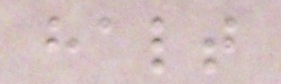halt
